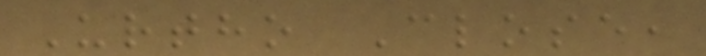Urtho Close,
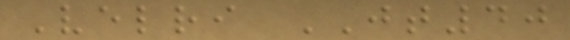Velri JT40
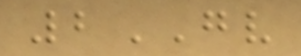2GV
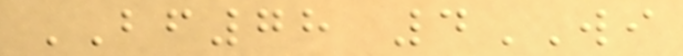BF78 4WI
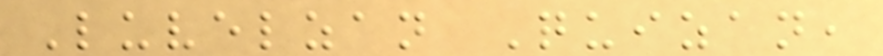Luvelzan Quizan,
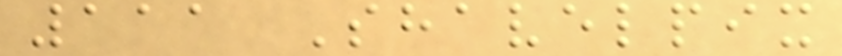111 Shavelpix
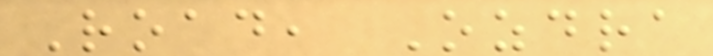Road, Ozdra
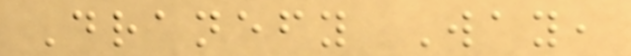Dranefy Way,
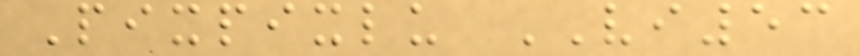Pixpixlu VI53
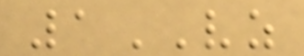1VZ
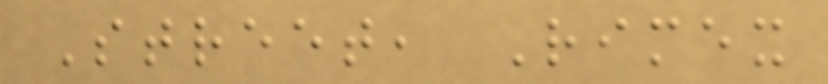Street, Rimex
